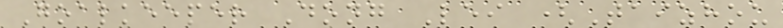Goalkeeper Dong Lei (Taizhou
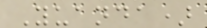Yuanda)
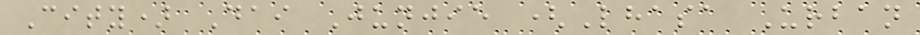City) Dai Junjie (Lhasa Urban
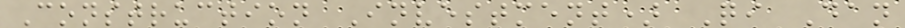Construction Investment) Qi Dan
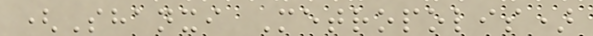(Shanxi Metropolis)
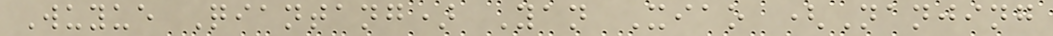Wuyue Qiantang) Yan Xiao (Nanjing
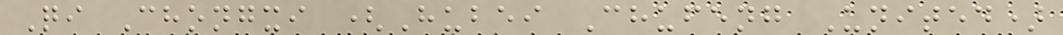Qi Chongxi (Hubei Chufeng United)
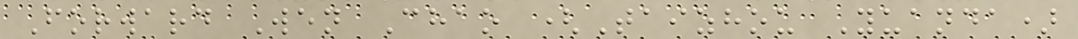Forward Wen Chao (Taizhou Yuanda)
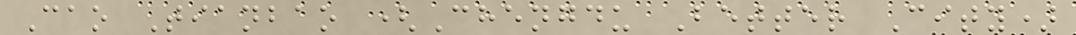Cao Tianbao (Chengdu Better City)
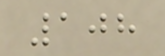108
